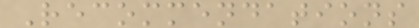Recommendations
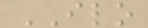ILO
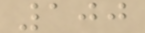100
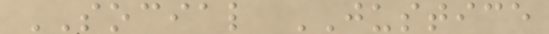SOCIAL JUSTICE
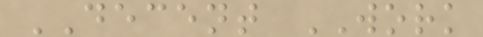DECENT WORK
